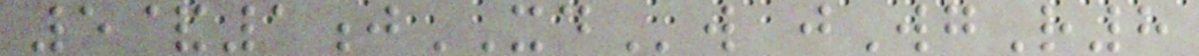5&1jXDw jWgR8
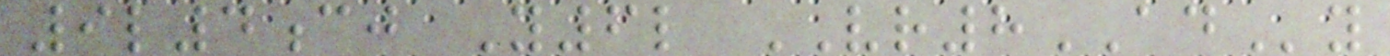9l4cj Y6l VR8ADy
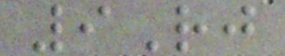9Rj
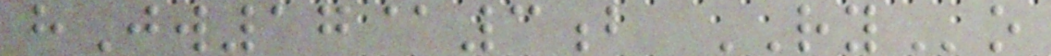hJw17@3b RYo
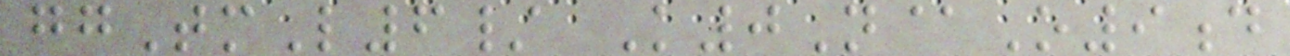ggTmL6/ K0N@O9d
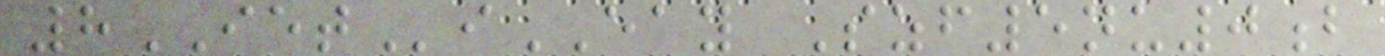8IETiEAY Szf5nu0b
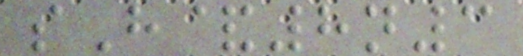sH&8n3
